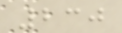230
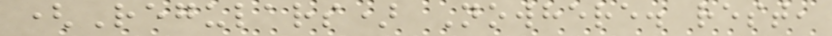(Regulars) Nowhere. rest,
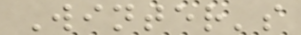Winter's
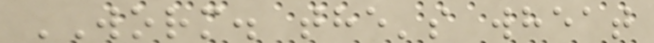WORM. the's wheat
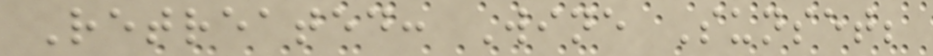Retreated: Wine Sunset;
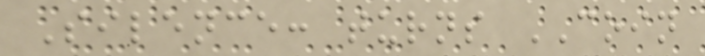Silence: turns COIN
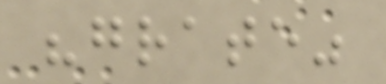"grate"
